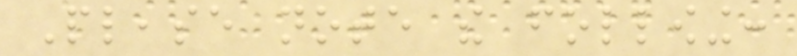Please note the following:
